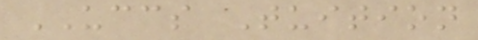UCCS Tuition
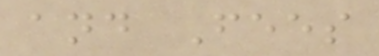and Fees
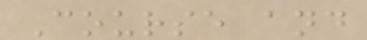Course and
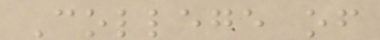College of
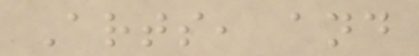Arts, and
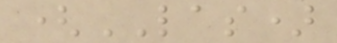(LAS)
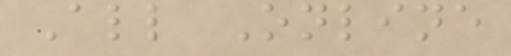All Online
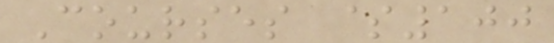Courses $100
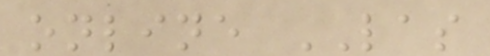online LAS
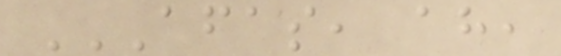AFAS, AH,
